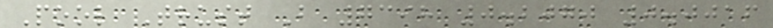Pool Trust B 7398 0.2070 0.0016
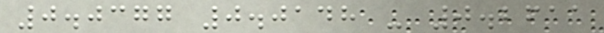0.0377 0.0148 - 0.2611
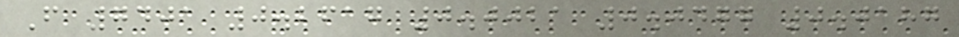F 7401 0.2617 0.0021 0.0477 0.0187
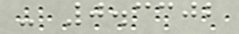- 0.3302
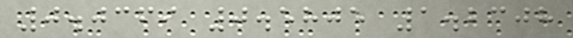0.0369 0.5805 1.2308
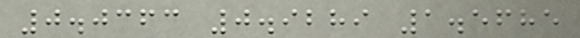0.0363 0.9289 1.5685
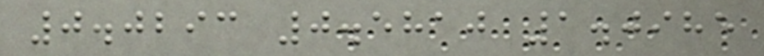0.0293 0.5810 1.0985
